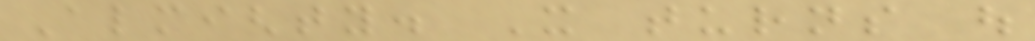Almighty. It turns out
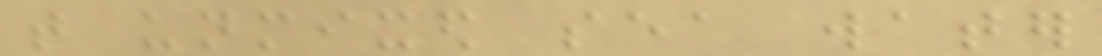that unmixed sea water
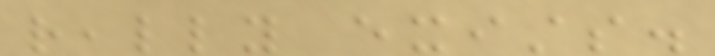really exists.
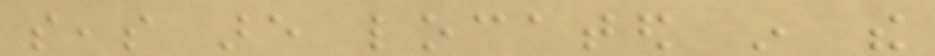seas are located in the
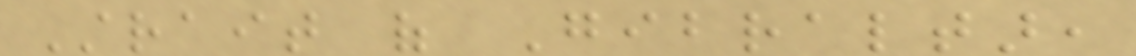Strait of Gibraltar,
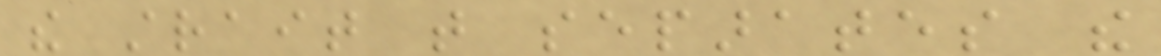the strait that separates the
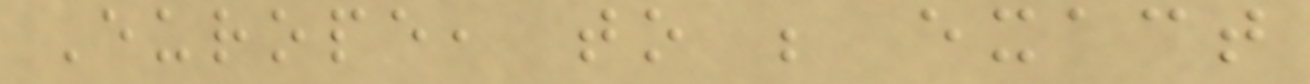Europe, to be exact
